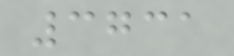3731
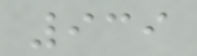939
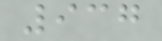937
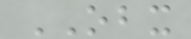OBX
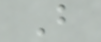B
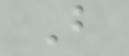B
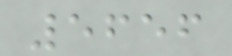5656
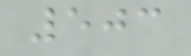503
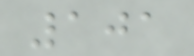101
